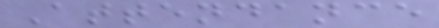Attendance
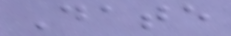Date
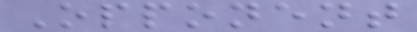Opponent
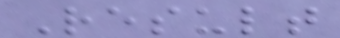Result
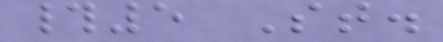#5 St.
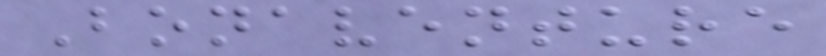Bonaventure
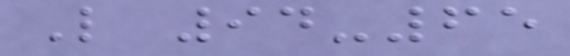L 94-65
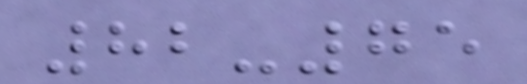82-75
